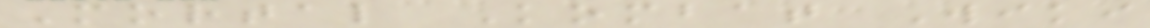Mortal Kombat Wiki
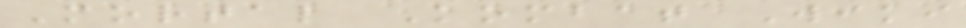Mortal Kombat Wiki
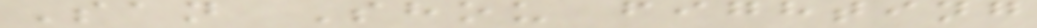San Shou fighting
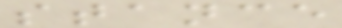stance
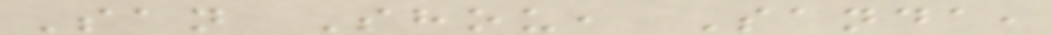San Shou, Sanda,
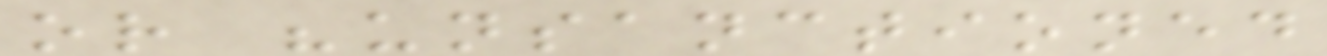or "unsanctioned
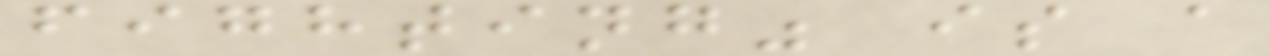fighting" is a
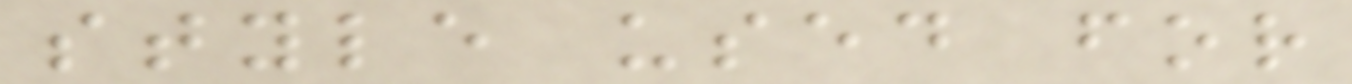style used for
